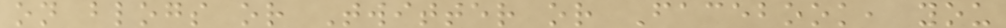on blogs or Twitter or Facebook, you
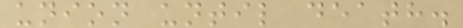union until death.
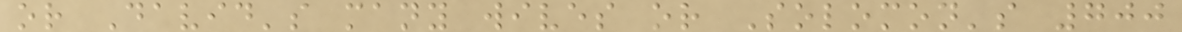or David's many wives or Solomon's 700
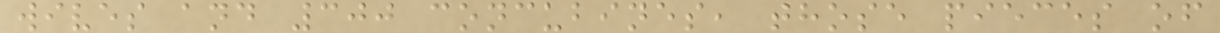wives and 300 concubines, those pieces of
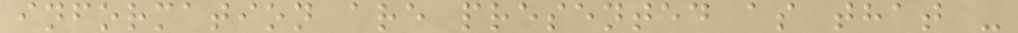information are presented as that -
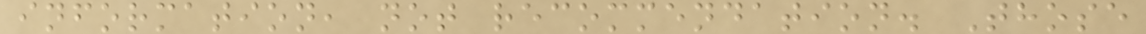information, not recommendation. Those
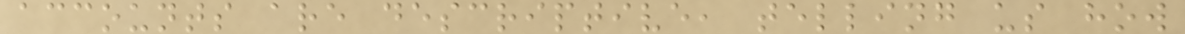accounts are descriptive, telling us how
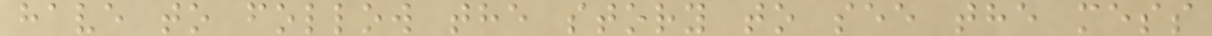have to follow the story to see the mess
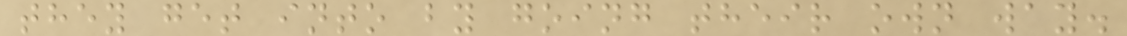they get into by going their own way.
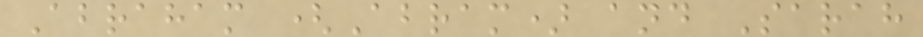Abraham (Abram) and Sarah
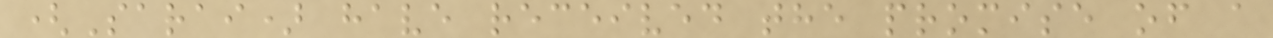(Sarai) have received the promise of a
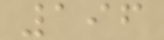196
